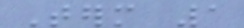Term 1
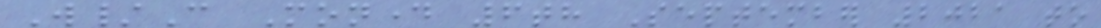W/C Monday 6th September 2021 to
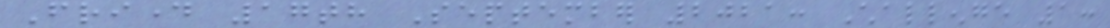Friday 17th September 2021: Challenge 1:
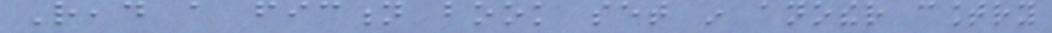Read a fiction book set in another country
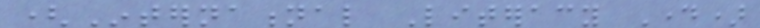(International Literacy Day)
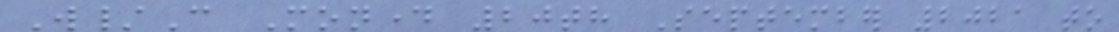W/C Monday 20th September 2021 to
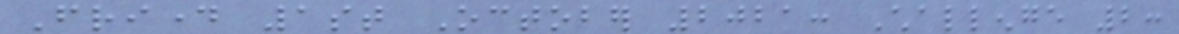Friday 1st October 2021: Challenge 2:
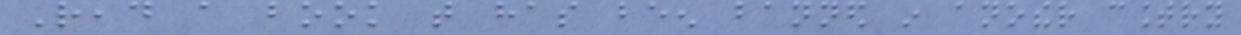Read a book that has been banned in another country
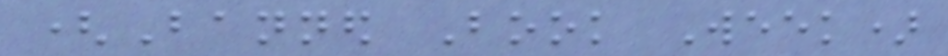(Banned Book Week)
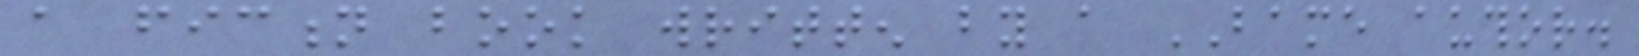a fiction book written by a BAME author.
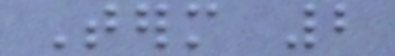Term 2
